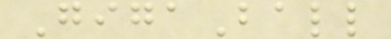GigaBall
